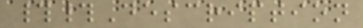##Description
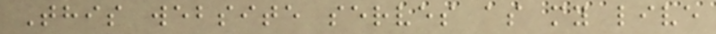This website serves as my live
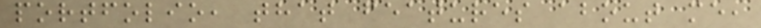portfolio, that features about me,
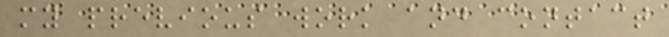my previous work and contact
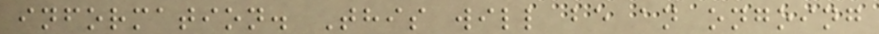information. This will be an ongoing
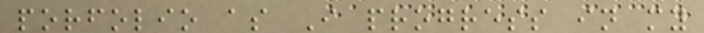porfolio as I progress in my
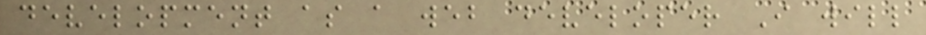development as a web developer I will
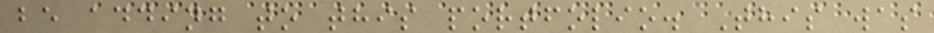be adding to this portfolio. This was
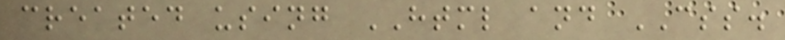created using HTML and CSS.
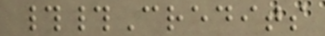##Credits
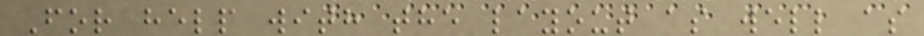For help with the layout as well as
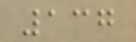137
